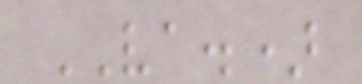VA.)
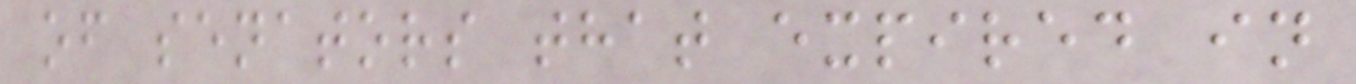of senators that expired in
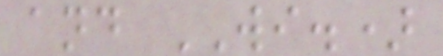and WI.)
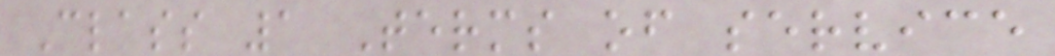Class 1 Terms of service
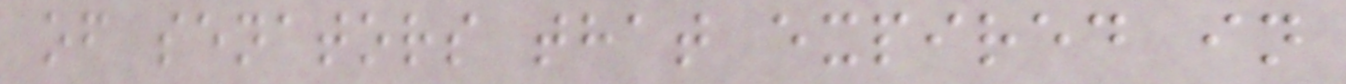of senators that expired in
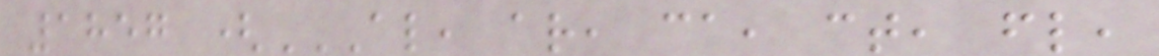1857 (AL, AR, CA, CT, FL,
